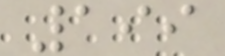199
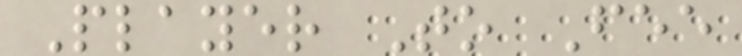Player To Fee
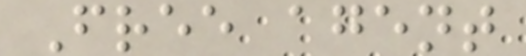Free agent
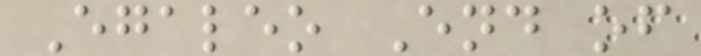Egaleo End of
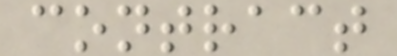contract
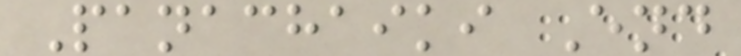Panachaiki End
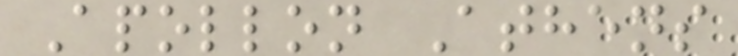Apollon Athens
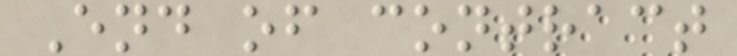End of contract
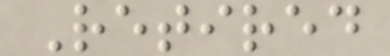Retired
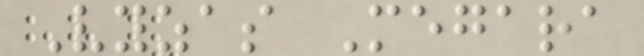Vyzas Megara
